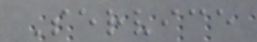Service
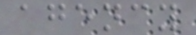agency
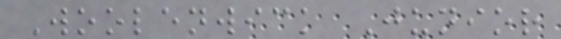Woolenwick Junior
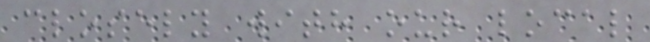closely with our local
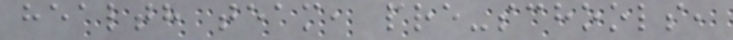health team, pre-schools,
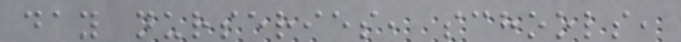day nurseries, schools,
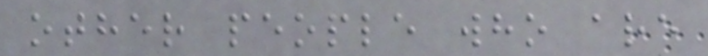other people who are
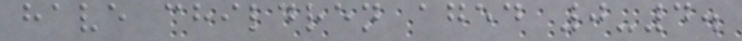have children aged 0-4.
